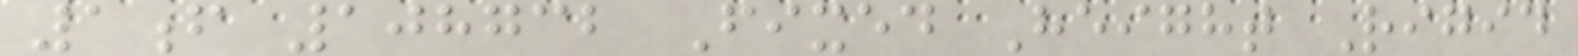1f 108732 Fixed Height Rigid
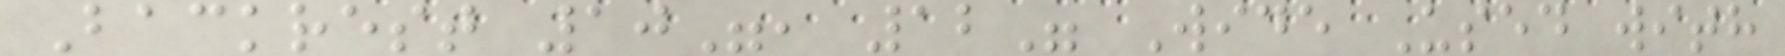Backrest 10", 12" Wide Used with
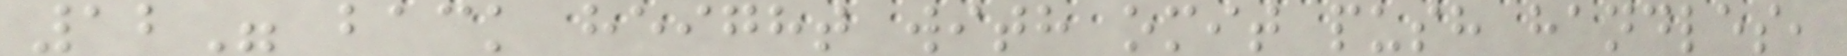12" back height with omit push handles,
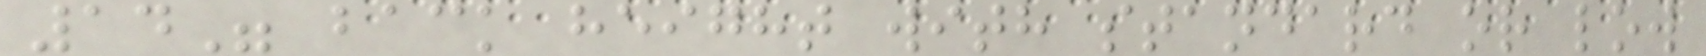14" back height with standard or low
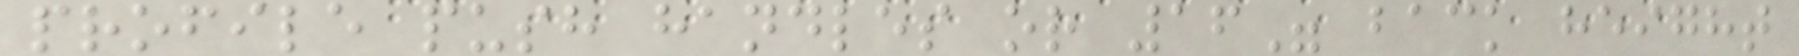profile push handles or 16" back height
